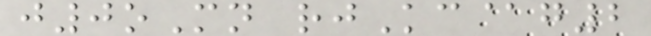j0oMn rjKc@g2
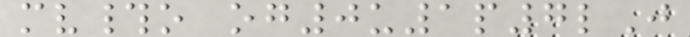mv#o og0u1p7lJ
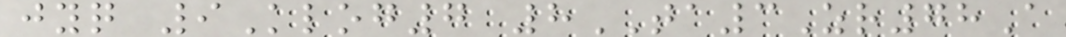jyq 9Klog7 8TA3Zr78A
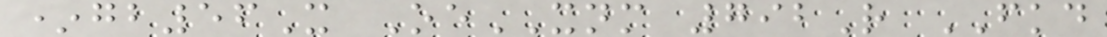*gb56X OeXNM 792R FKD
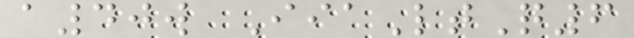a40w IiaLtQ6
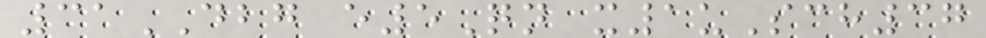31DBG e5Qn x1uSch37
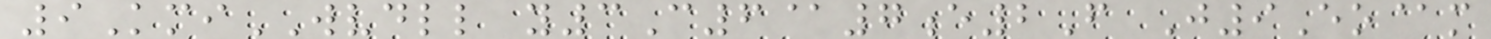9KmiWVDLL y3C6@7e2F J9Eo@m
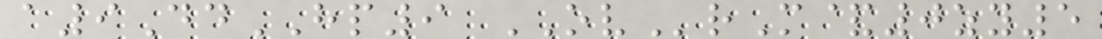a9DdHP9 OVrM&0zy5
